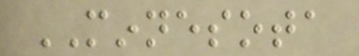MINNESOTA
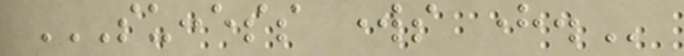SUCCESS WORKS HERE.
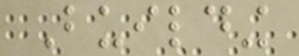Building
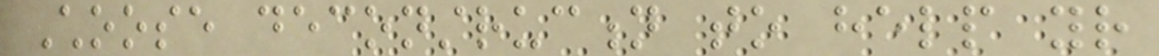Choose deconstruction to help your
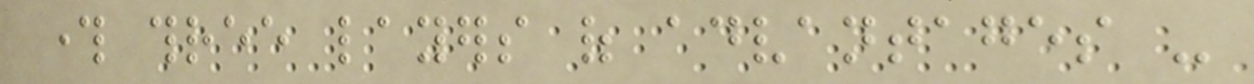through three layers of advantages -
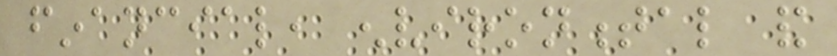financial, environmental and
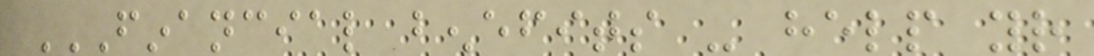FINANCIAL BENEFITS - HELP YOUR
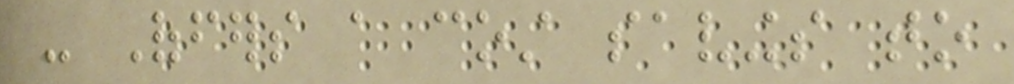- Offers a cost savings to
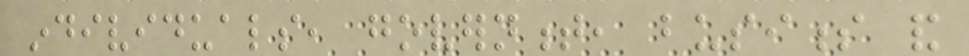individuals, government, business and
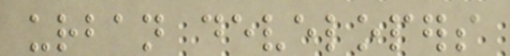urban developers
